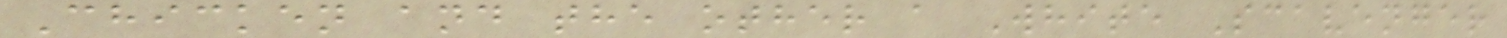Chicken and the other a White Scavenger
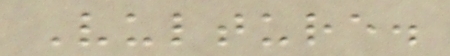Vulture.
